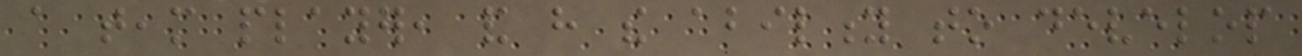a team player, and have the ability to develop
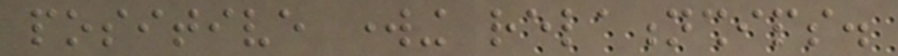positive working relationships.
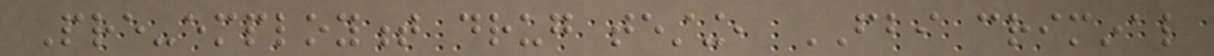Pre-employment drug testing, FBI criminal
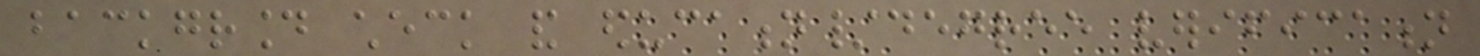background check and education/degree verification
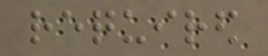required
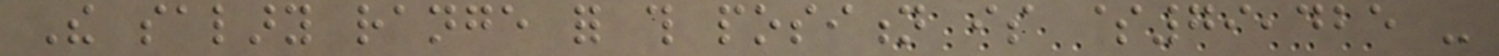The salary range for this position is $79,425 -
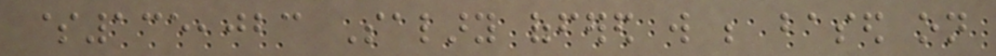$135,023 Salary offered will be based on
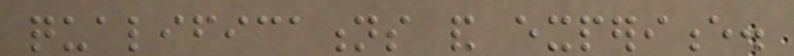qualifications and experience.
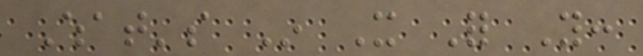What's In It For You:
